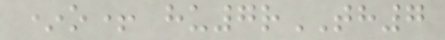*o+ hu7rTH7
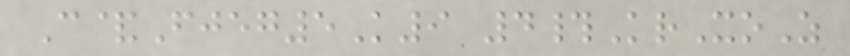C&Fjeg5K9 4#KrXoZ
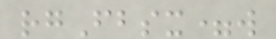rgFbsx=w
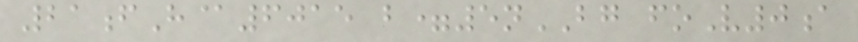21fH@6015 b=5nBG foV0a
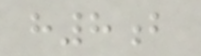h8b
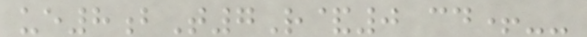ue8bT7R&0 cd+--
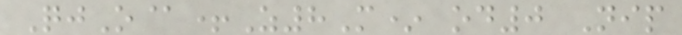QjO@+Z8M* od0 Nip
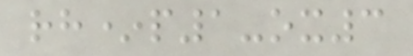rh*p1-ox3
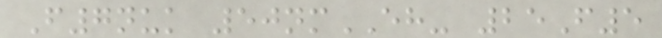F7nuk 50nmEH- 25F5
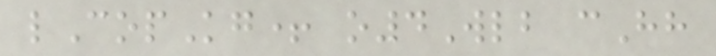lCopKg+ o4Wlb cHh
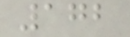172
